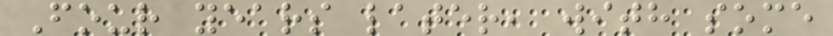Four years later, with some
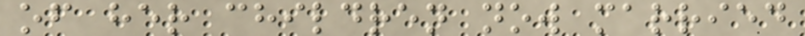of her children now married
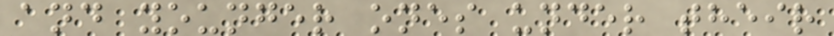and younger ones under their
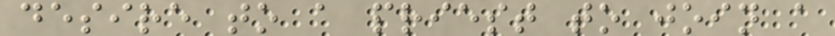desire to a priest to join a
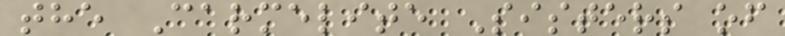the Carmelite Sisters of
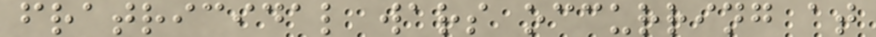fratricidal wars occurring at
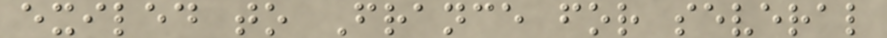exiled to France for several
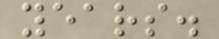years.
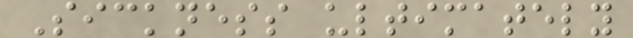Sickness ultimately
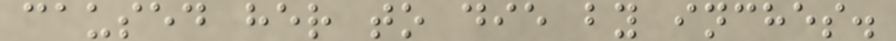caused her to die by inches.
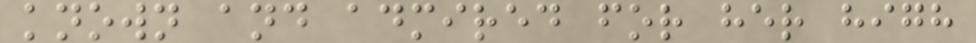known and admired for her high
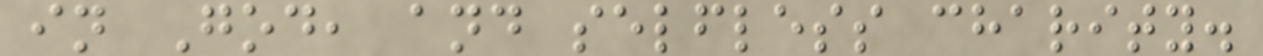in God, and selfless charity.
